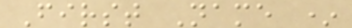First Name *
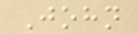John
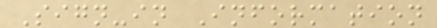Sign-in Information
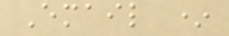Email *
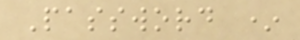Password *
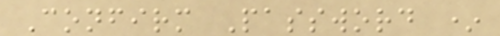Confirm Password *
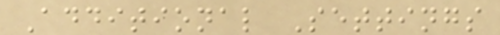Additional Settings
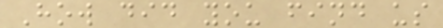How did you find us
